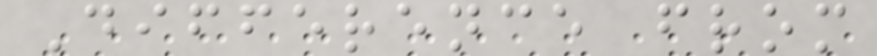Difference from
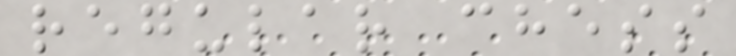regular chess
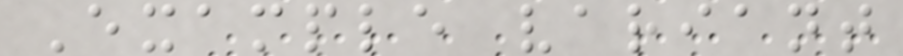Example variant
